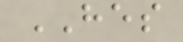HES
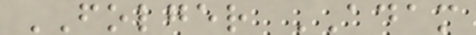FOLGER ADAM
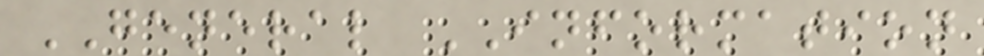GENERAL INFORMATION
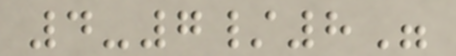4-7/8"
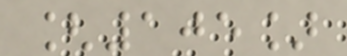[105]
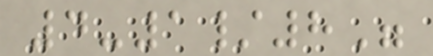4-1/8"
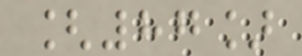[87]
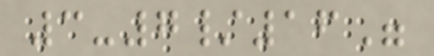3-7/16"
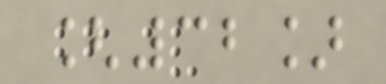[32]
